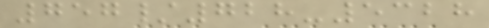757/728-5328
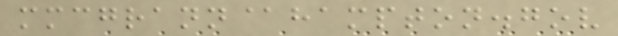mmcgrann@hampton.gov
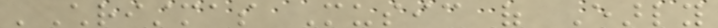'Christmas Music of Early
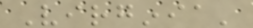Virginia'
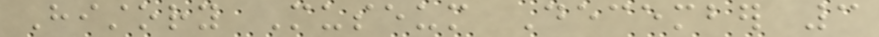History Museum December 3
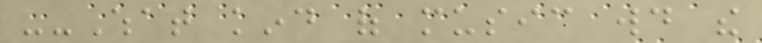--What kind of music would the
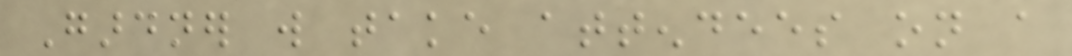Gardner will take attendees on a
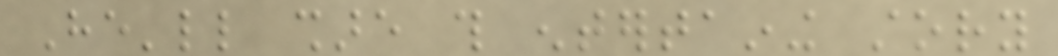He'll share this entertaining story
